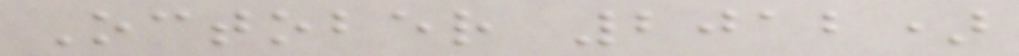October 2012)
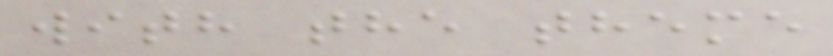with the theme
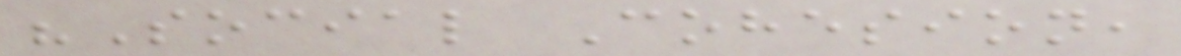"Social Cohesion,
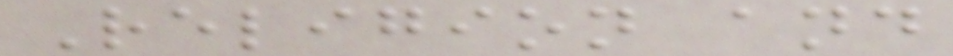Religion and
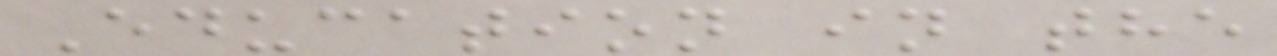Education in the
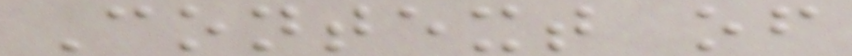Context of
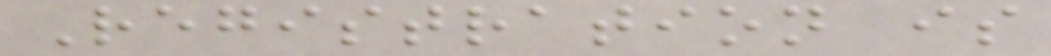Registration is
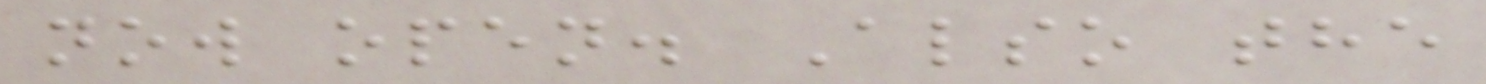now open. Also the
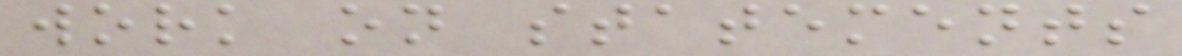work on statements
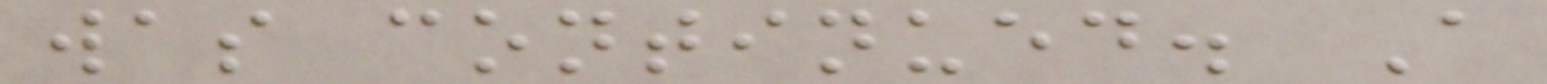was continued. A
